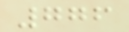776
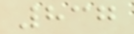837
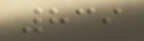839
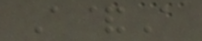A&A
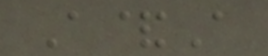A&A
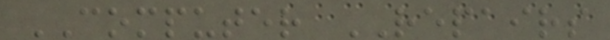COMPUTER REPAIRS
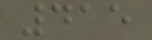415
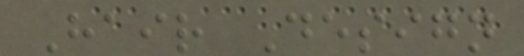Hair Design
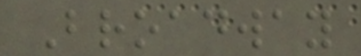Broadway
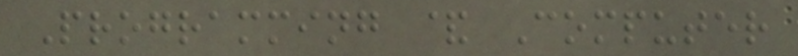Programming & Computer
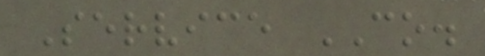Service CO.
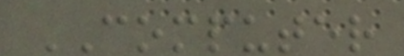COMPUTER
